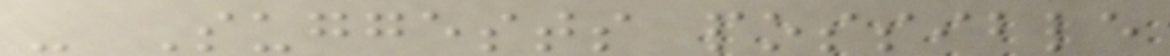- Suggests possible
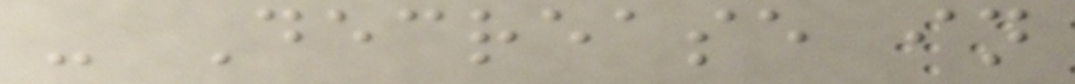- Decrease in
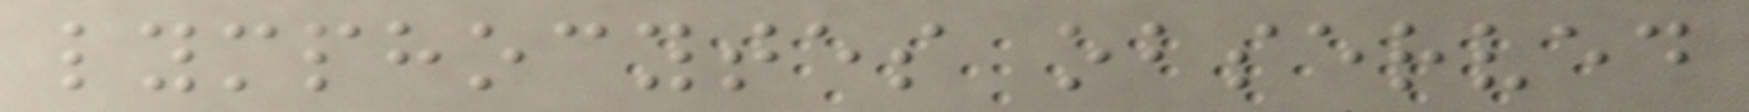lymphocytes observed
